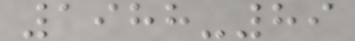1988-89
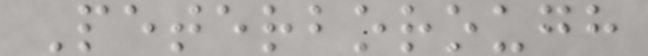Peterborough
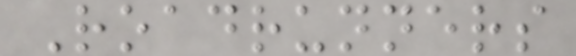Roadrunners
